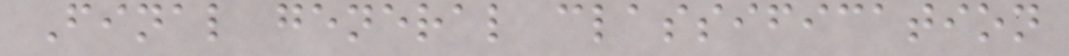Final general classification
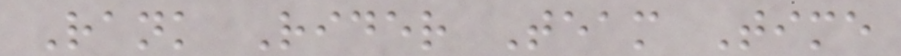Rank Rider Team Time
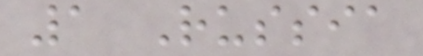1 Russia
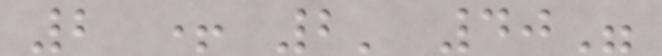2 + 2' 40"
